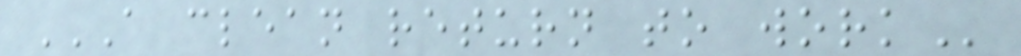A CLEAN RETURN TO WORK
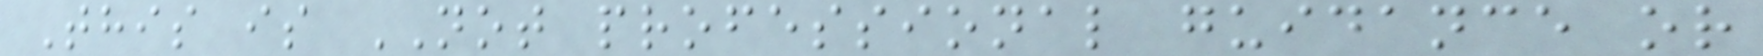This is NOT professional guidance or
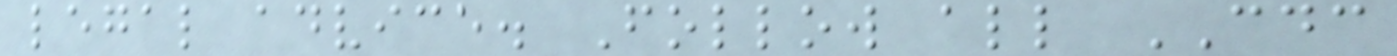legal advice. Follow all CDC
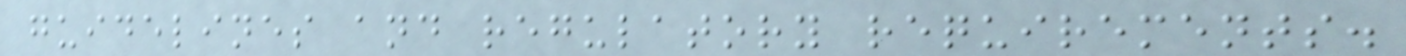guidelines and regulatory requirements.
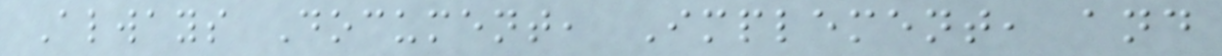Always Document, Implement, and
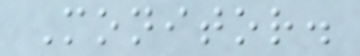Monitor.
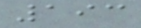193
